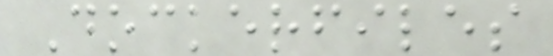Dockerfiles
